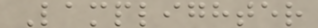Lamplighter
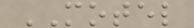MOTEL
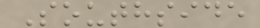Southside
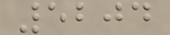5204
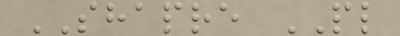SHAPRE PL
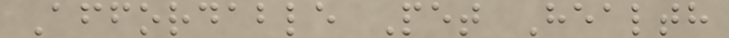Affordable Pet Health
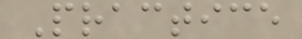Practice
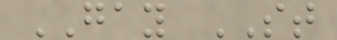GAY ST
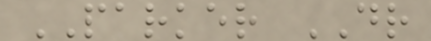PARKER DR
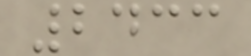2433
